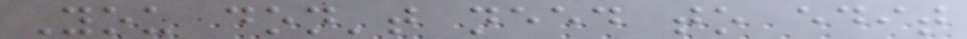You don't need to edit
